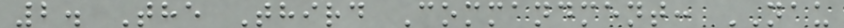2. The Third Commandment: NAU
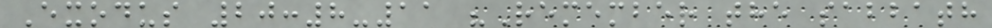Exodus 20:8-11 "Remember the sabbath
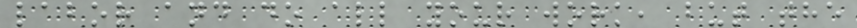labor and do all your work, but the
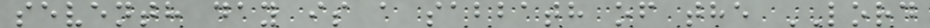seventh day is a sabbath of the LORD
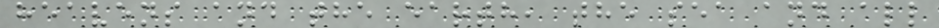heavens and the earth, the sea and all
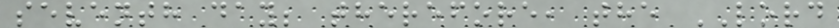seventh day; therefore, the LORD
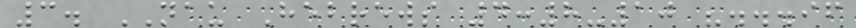3. NAU Hebrews 4:8-10 "...if
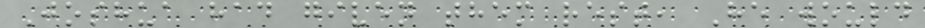Joshua had given them rest, He would
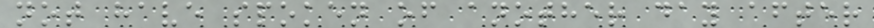not have spoken of another day after
